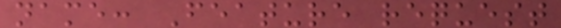name: Feature request
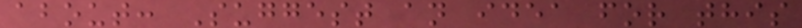about: Suggest an idea for this
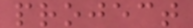project
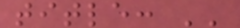title: ''
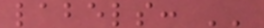labels: ''
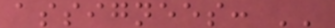assignees: ''
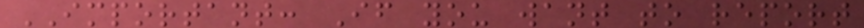IMPORTANT: If you want to report
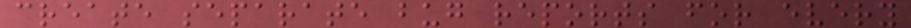create separate bug reports for every
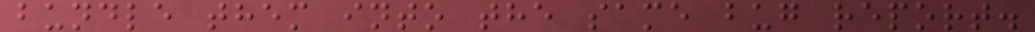bundle them into the same bug report.
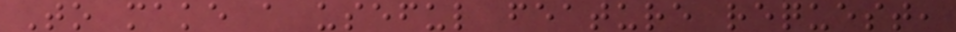To make a useful feature request,
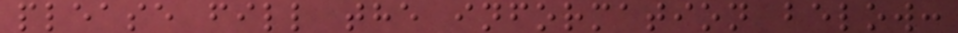please fill the information below:
